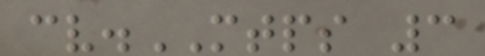cv.MTPS 3
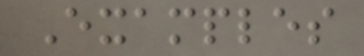Examples
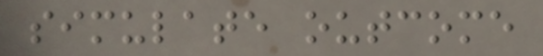simulate outcome
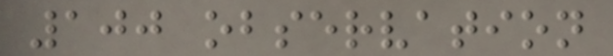100 observation
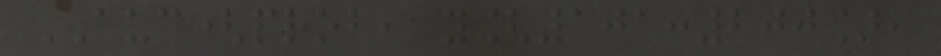AUC(prob, y[101:200],
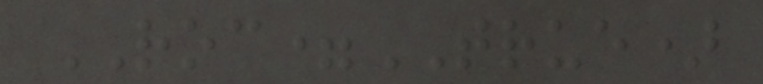ROC=TRUE)
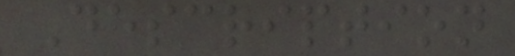Description
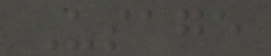Usage
